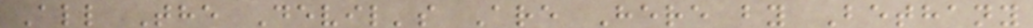All The Devil's Are Here by Bethany
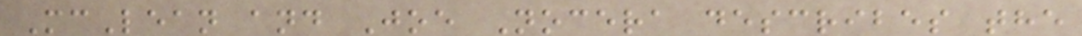McLean and Joe Nocera describes the
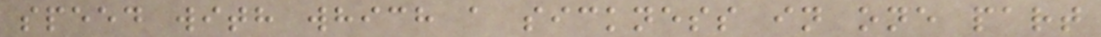speed with which a sickness in one part
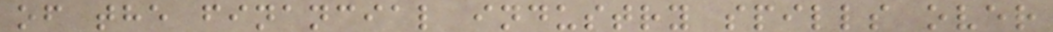of the financial industry spills over
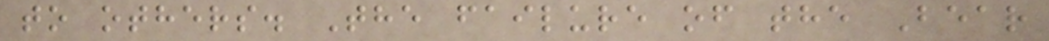to others. The failure of the Bear
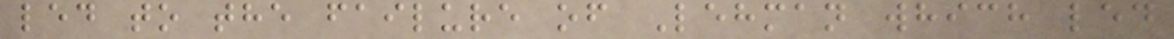led to the failure of Lehman which led
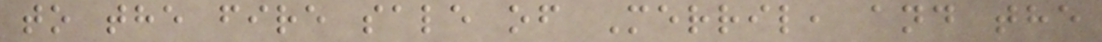to the fire sale of Merril, and the
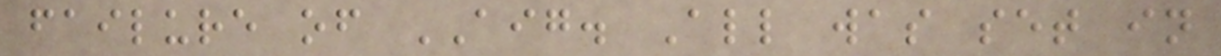failure of AIG. All was set in
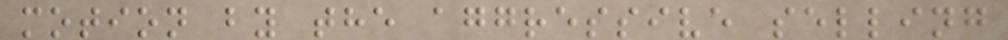motion by the aggressive selling
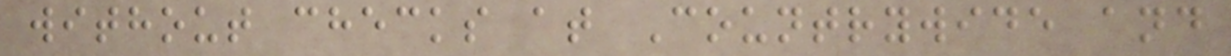without checks at Countrywide and
